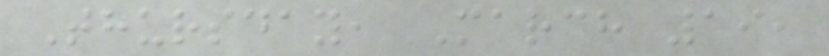Thursday, March 19,
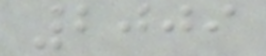2009
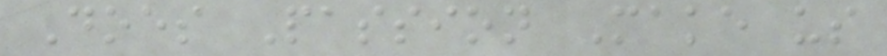Does Passion Make us
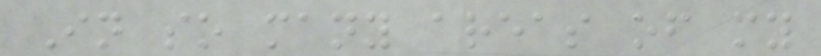In so many areas of my
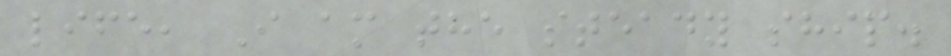life, I am the steady ship.
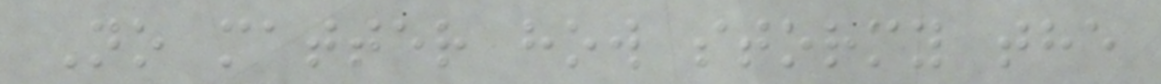No matter how stormy the
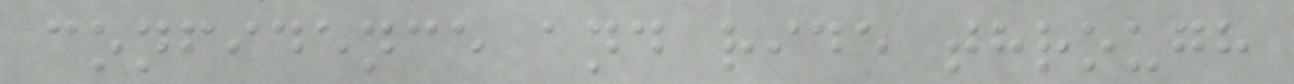confidence and ride through
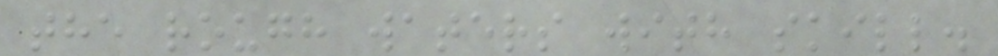the rough waters with skill.
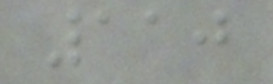110
